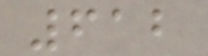612
